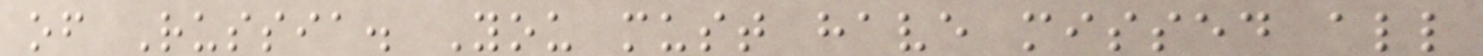of Russia. You must have missed all
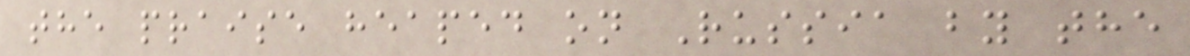the praise heaped on Russia by the
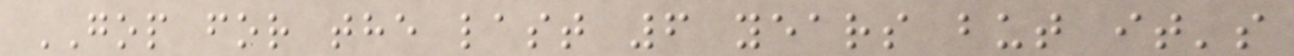GOP for the last 6 years but it's
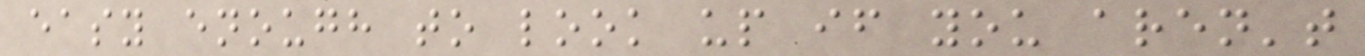easy enough to look up if you aren't
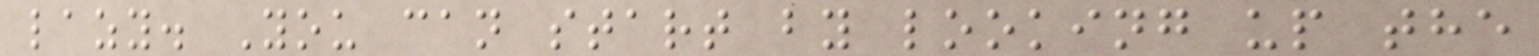lazy. You can start by looking up the
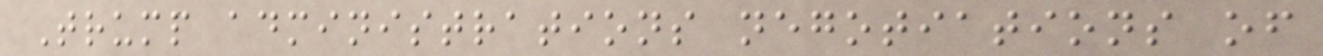Trump administrations negotiations of
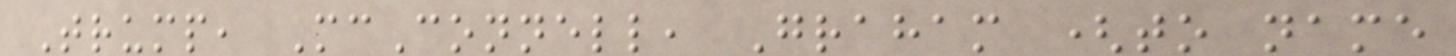Trump, McConnell, Graham (to name
